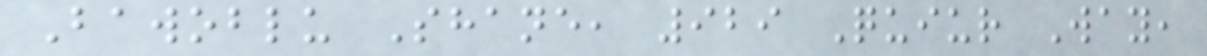Bawoblu Shane, 929 Quiur Way,
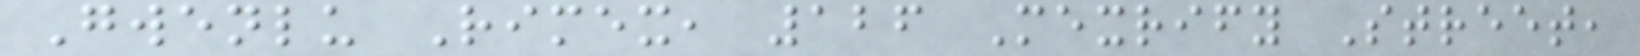Gwenlu Rimex, 126 Mexrify Street,
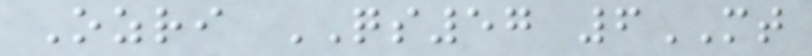Ozri QS57 6MT
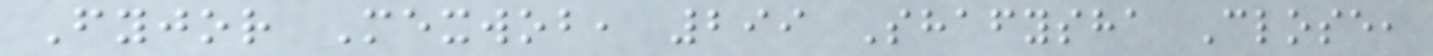Fyjor Mexwob, 299 Shafysha Close,
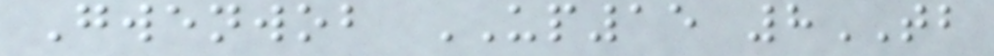Gwenwob UP15 8TB
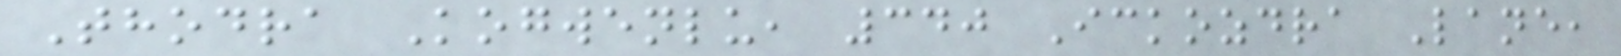Thodra Kogwenlu, 340 Ickozdra Lane,
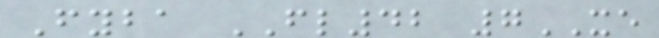Fyba FL42 7XE
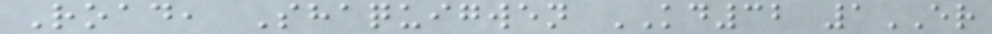Road, Shaquigwen KD32 1ER
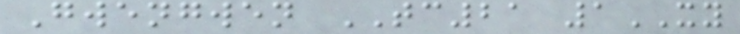Gwengwen TC21 1XY
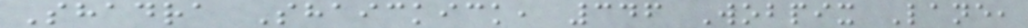Shadra Shaickick, 346 Wobpix Lane,
